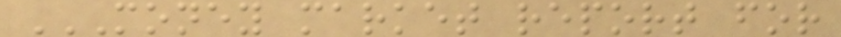MONEY MARKET REPORT FOR
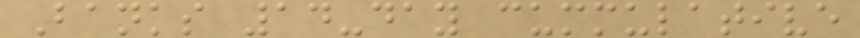Banks 14-day cummulative
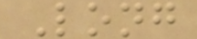Long
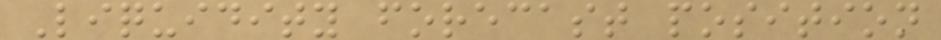Liquidity forecast position
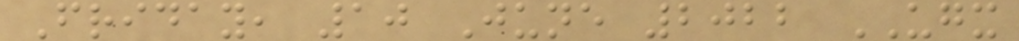Friday, 10 June 2022 UGX
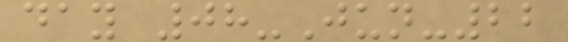day 08-Jun-22
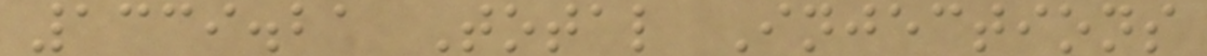1339.21 Total Injections
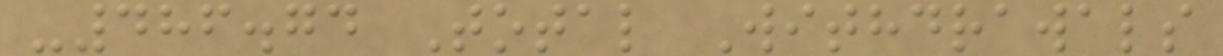-486.74 Total Withdrawals
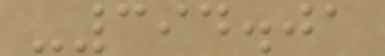-394.01
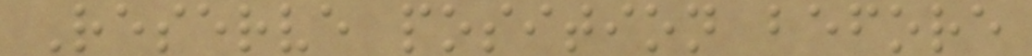Reserve position before
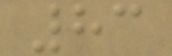83
